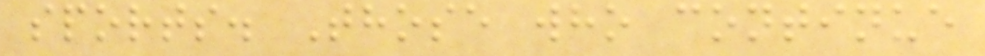sports. Those who continue
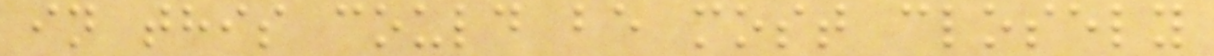in this could be most closely
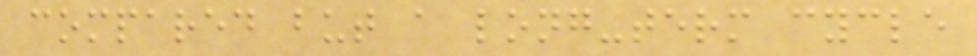compared but a long-term cycle
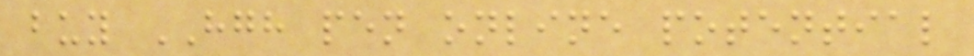buy HGH pen online potential
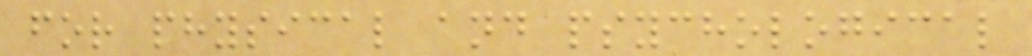for physical and psychological
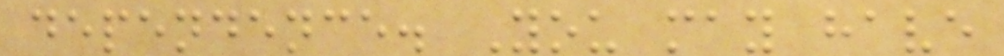dependence. You may have
